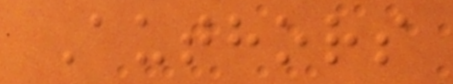Authors
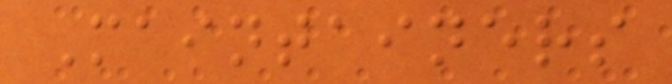Maintainers
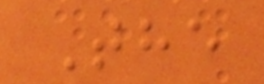The
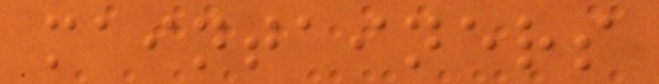maintainers
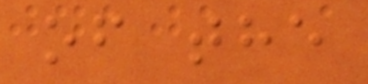of the
